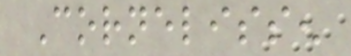Cornelissen
